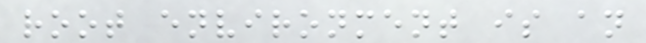root environment is an
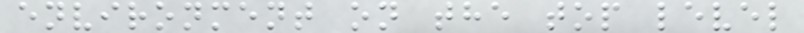environment on the top level
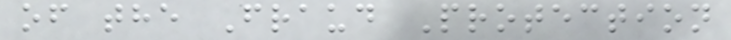of the Fraud Protection
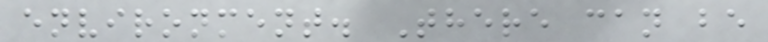environment. There can be
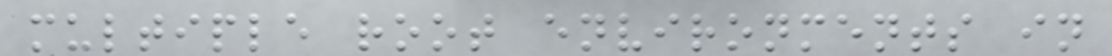multiple root environments in
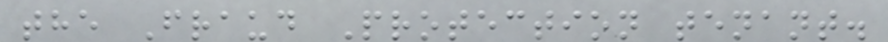the Fraud Protection tenant.
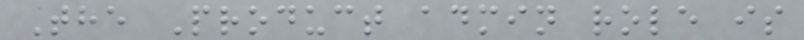The Product admin role is
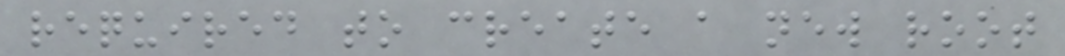required to create a new root
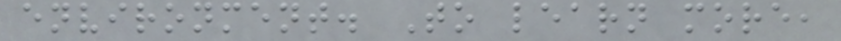environment. To learn more,
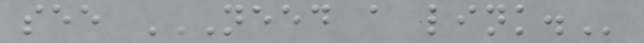see NEED A LINK.
